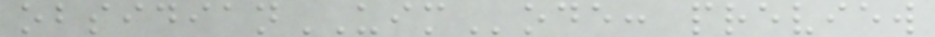obsidianUIMode: preview
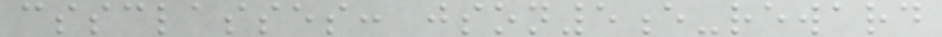cssclasses: json5e-reward
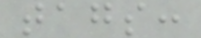tags:
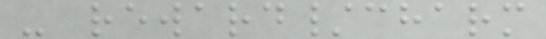- reward/charm
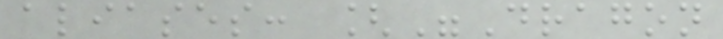aliases: ["Dragon
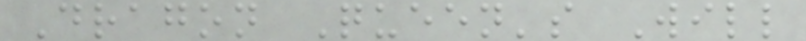Dragon Queen's Will
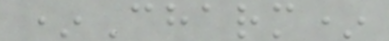*Charm*
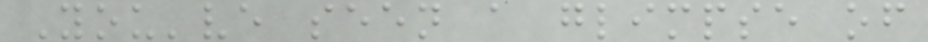You've seen a glimpse of
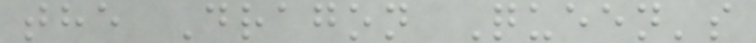the Dragon Queen's
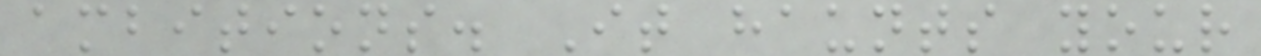ambitions. It haunts your
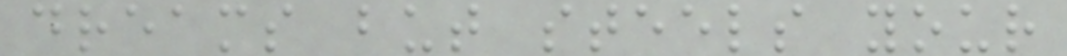dreams but steels your
